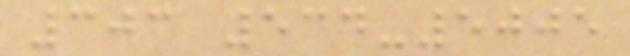303 534-5005
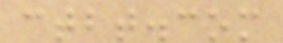ctbt.com
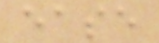ease
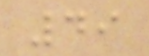49
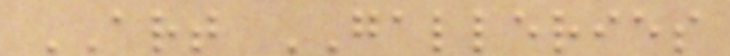ART GALLERIES
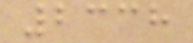2338
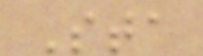Sta
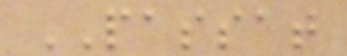PASSAT
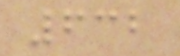632
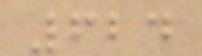624
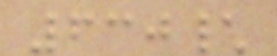630\
